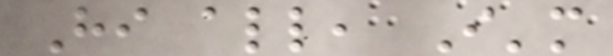Hi all, I'm
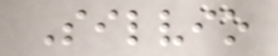Silvio
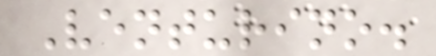Venturino.
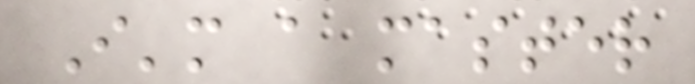I'm a master
